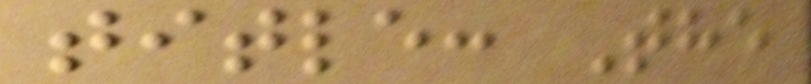title: The
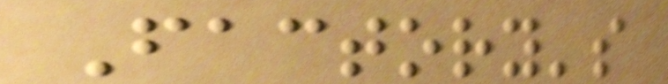Factory's
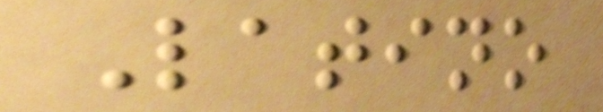Latino
